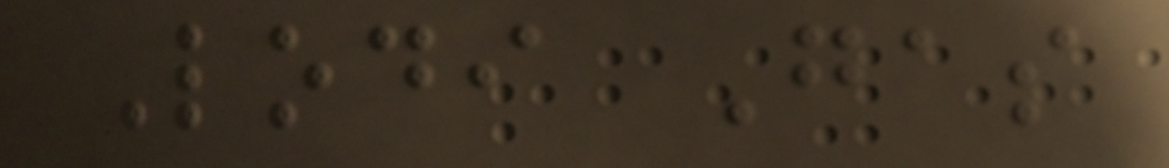Lodi Gas
